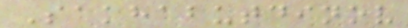Sakhabutdinov
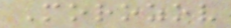Morozov
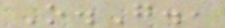O.G.,
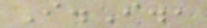I.I.,
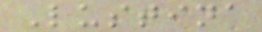Lustina
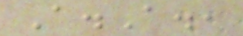A.A.,
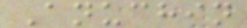Anuchin
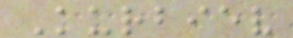Kurbiev
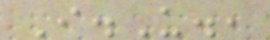I.U.,
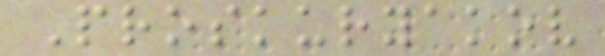Proskuryakov
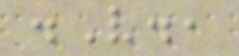.V.,
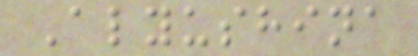Alyushina
